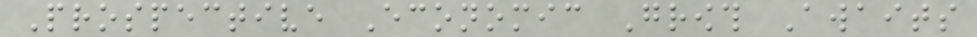Prospective Economic Growth Awaits
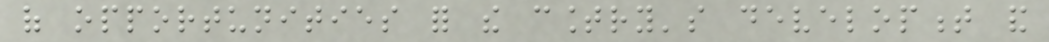of opportunities for the country's development and
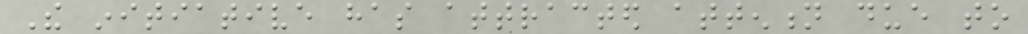The initiative has attracted attention due to
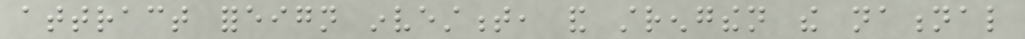attract foreign investment, and strengthen the national
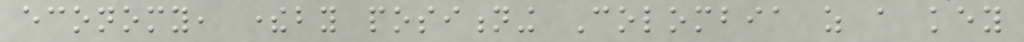economy, thereby positioning Colombia as a key
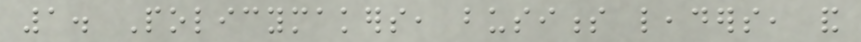1. Policymakers, business leaders, and
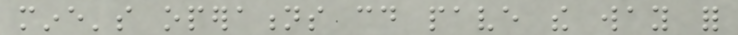mine's operations could pave the way for
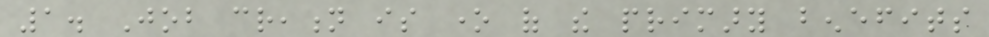1. Job creation is one of the primary benefits
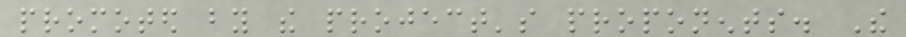promoted by the project's proponents. The
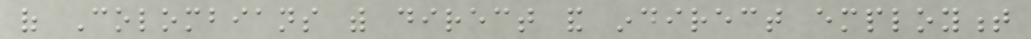of Colombians with direct and indirect employment
